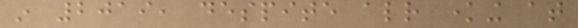in 2019, despite already knowing at
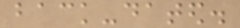back-dated.
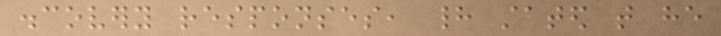discovery responses, had stated that he
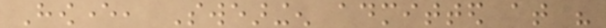However, Swearingen admitted at his
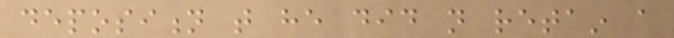deposition that he did not retain a
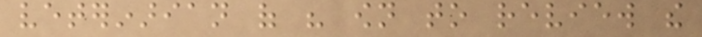veterinarian of his own to review the
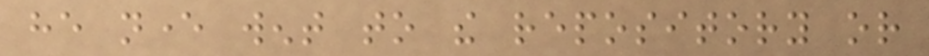he never went to the repository or
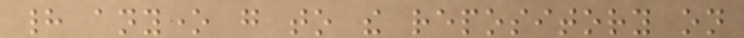had anyone go to the repository on
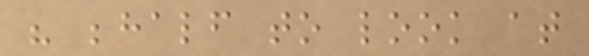his behalf to look at
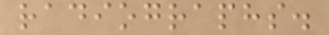radiographs.
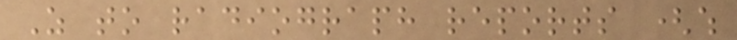As to radiograph reports (which
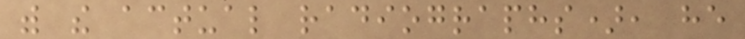with the actual radiographs), he
